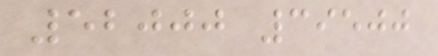52000 39500
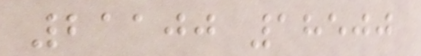21100 18500
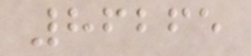86265
